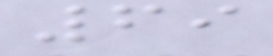69
